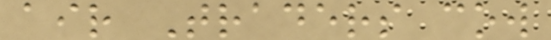air Traders cow
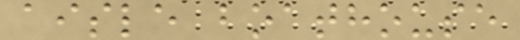aisle boathouse
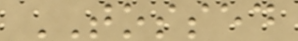TOSSED
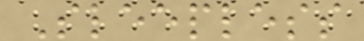Sleepless
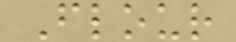Flour
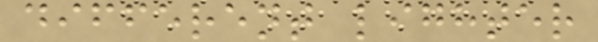different lighter
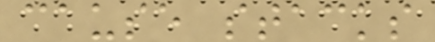cause stacks
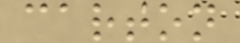carton
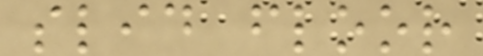slid floor
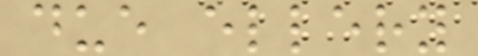due ellery
